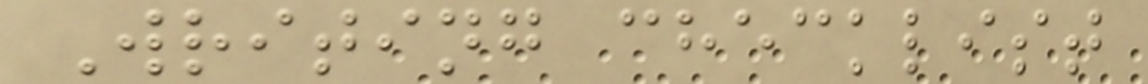Writing checklist
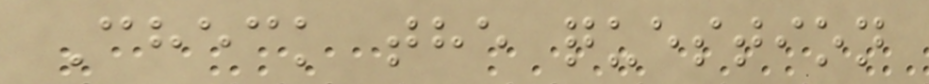Check the question
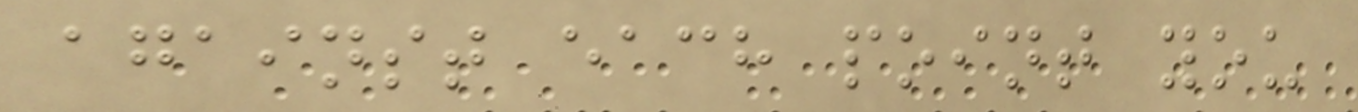against each point you
